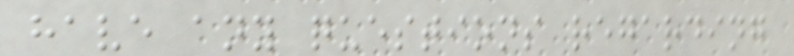have any questions regarding
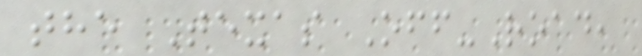the Texas Off-Road,
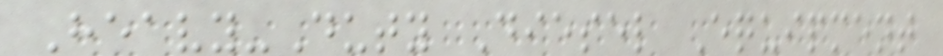Heavy-Duty Diesel Equipment
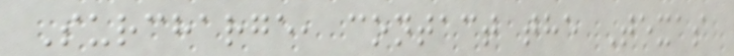Surcharge, contact the Texas
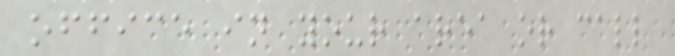office in your area or call
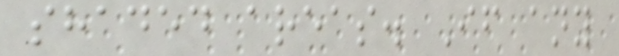shaded areas. If any
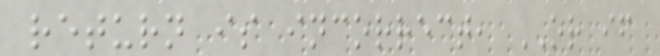return is incorrect, OR if
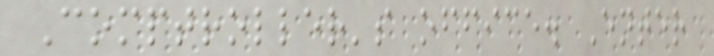Comptroller's office. Enter
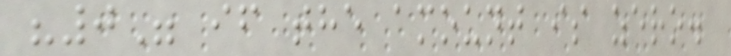"0" if the amount is zero.
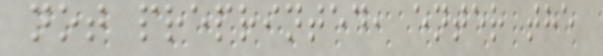not preprinted, enter the
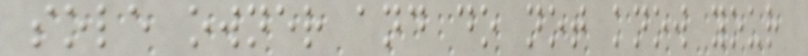sole owner and do not know your
